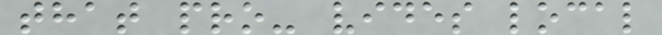that pro- vides local
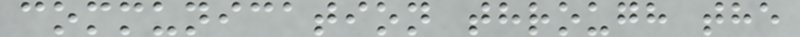communication through the
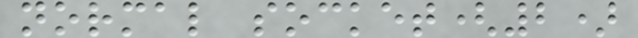normal socket(2)
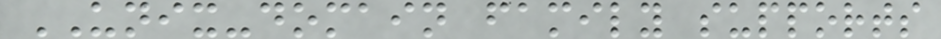UNIX-domain family supports
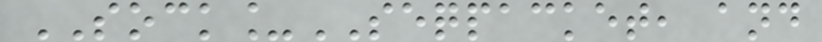SOCK_SEQPACKET, and
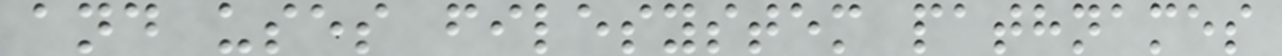and uses filesystem pathnames
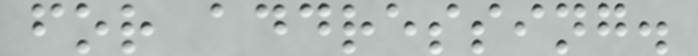for addressing.
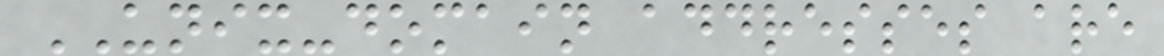UNIX-domain addresses are
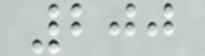200
